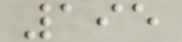195
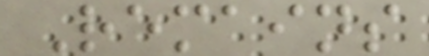Remains
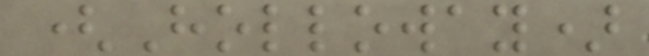(Holloway)
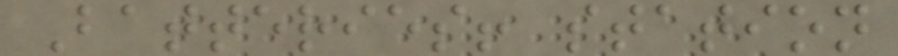Batteries! station
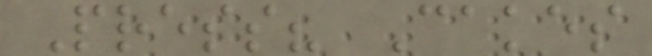Press? Cakes
